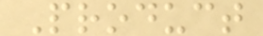Product
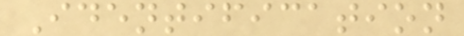Identification
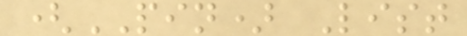(PIN) List
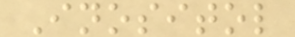Inositol
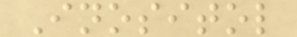Inositol
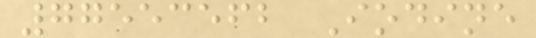77553562 Iodine
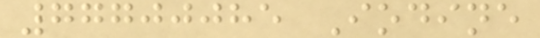77700085 Iodine
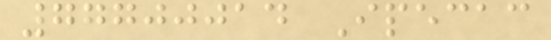77700014 Ipecac
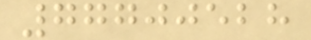77700528
